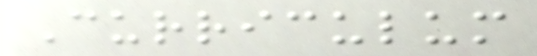Curriculum
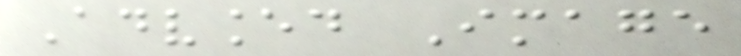Advanced Image
